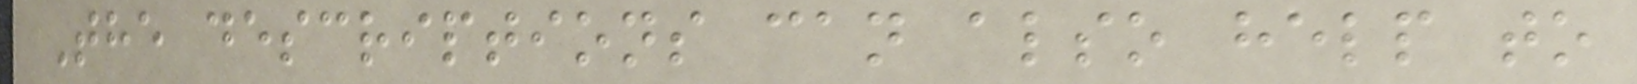The descriptions can also help to
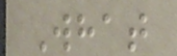What
